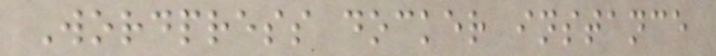Wordpress docker instance
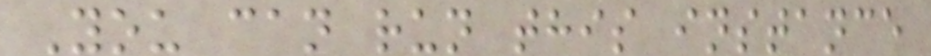You can run this instance
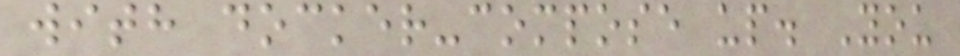with docker-compose up. You
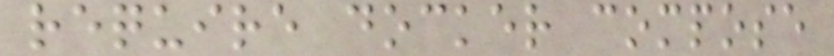require docker compose
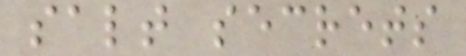salt secrets
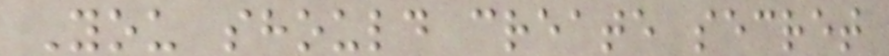You should create secret
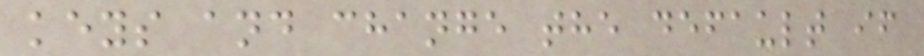keys and change the default if
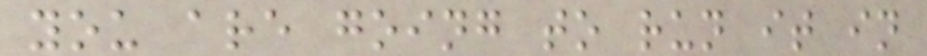you are going to run it in
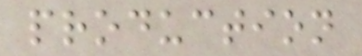production
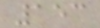153
